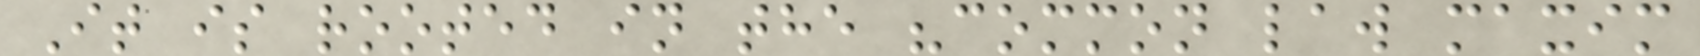It is rooted in the "common law maxim
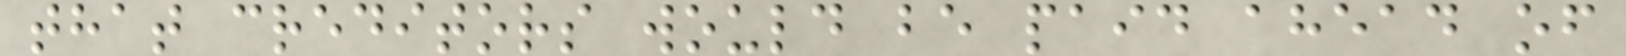that creditors would be paid ahead of
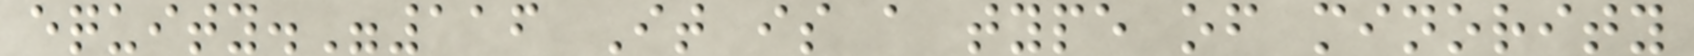equity."116 It is a type of minority
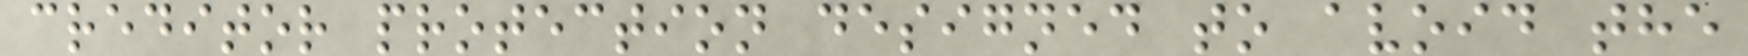creditor protection designed to avoid the
